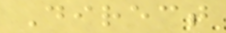Direct
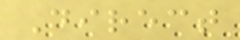Direct
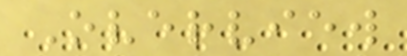Overview
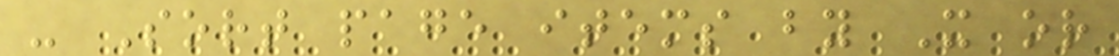- Sort page items by X or
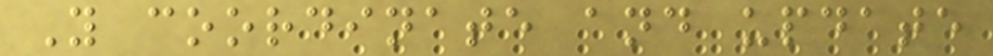Y coordinate and update
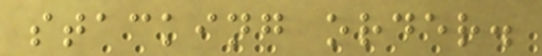stacking order.
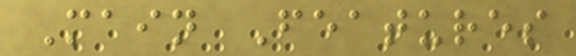Main Features
